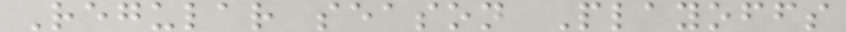Regular season Playoffs
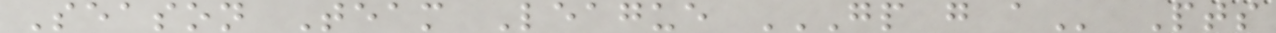Season Team League GP G A Pts
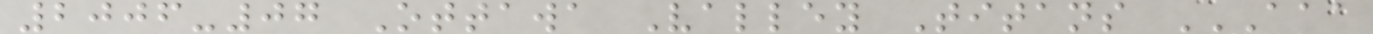2006-07 Ottawa Valley Titans AAA
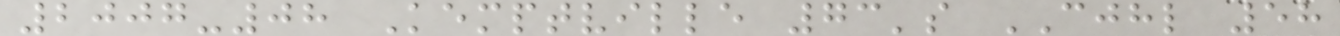2007-08 Kemptville 73's CJHL 58
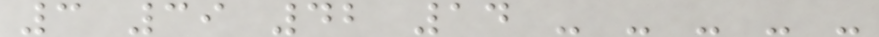3 39 42 14 - - - - -
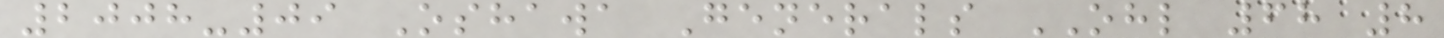2008-09 Oshawa Generals OHL 68 8
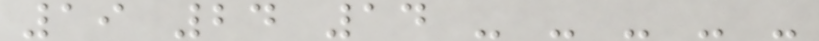19 24 14 - - - - -
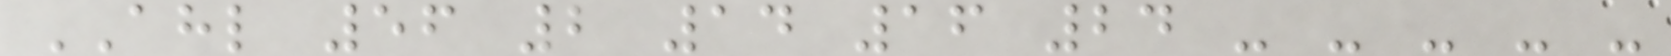AHL 56 2 14 16 24 - - - - -
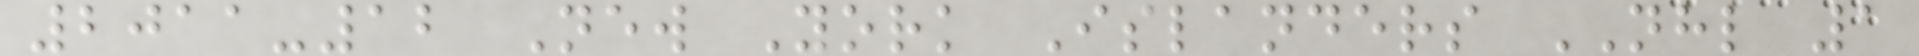2011-12 New York Islanders NHL 1
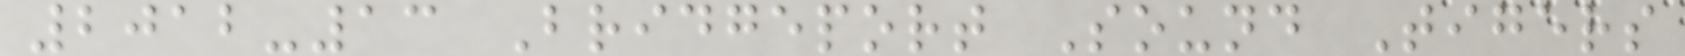2012-13 Bridgeport Sound Tigers
